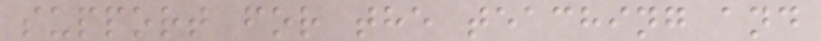support for the teaching and
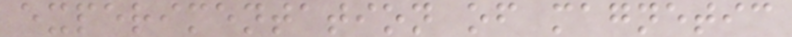experimentation of magnetic
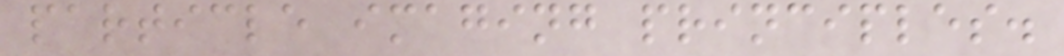particle imaging principles.
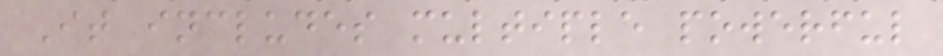It includes multiple powerful
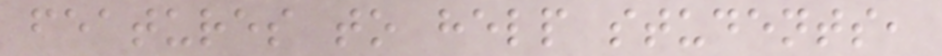features to help students,
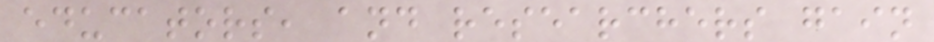educators, and researchers gain
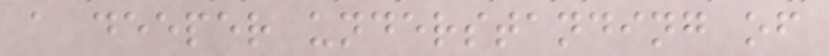a deeper understanding of
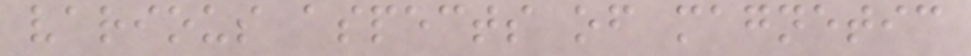various aspects of magnetic
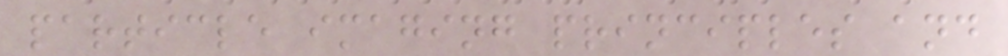particle imaging principles and
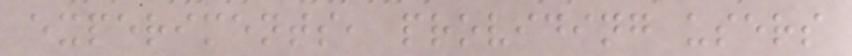experiments, providing users
